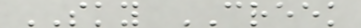SKY CREEK
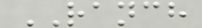RANCH
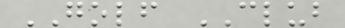GOLF CLUB
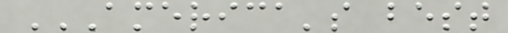AMERICA'S BEST
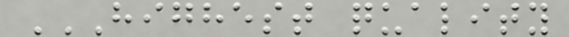HIGHEST QUALITY
